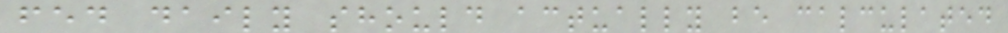fed daily should actually be calculated
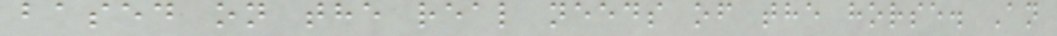based on the real needs of the horse. An
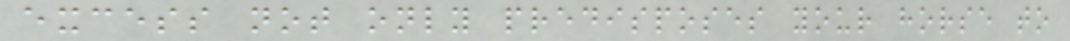excess not only predisposes your horse to
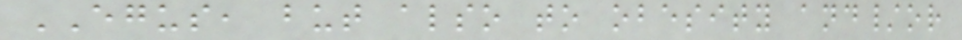EGUS, but also to obesity and/or
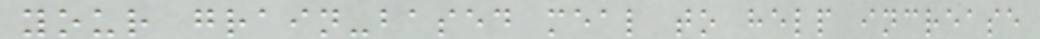your grain-based meal to help increase
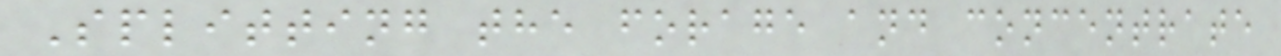Splitting the forage and concentrate
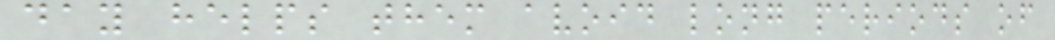day helps them avoid long periods of
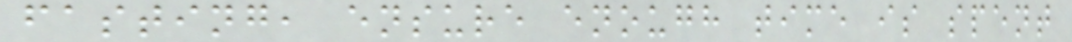fasting, ensure enough time is spent
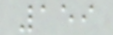159
